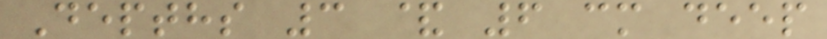Depths 3 & 6 cm deep
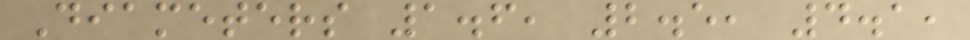Diameters 1.6, 2.5, 4.1,
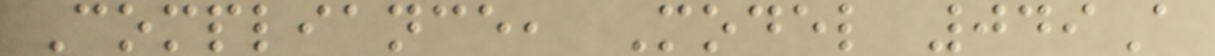Compliance, Model 049A
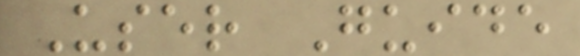User Guide
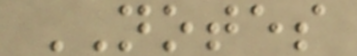NOTES
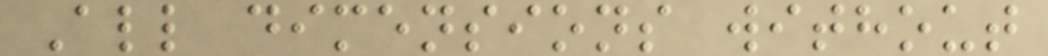All dimensions without
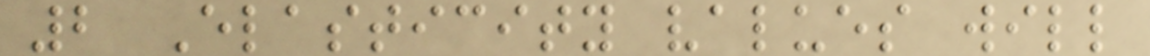2 Elasticity values will
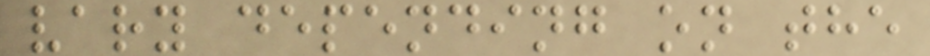vary depending on the
